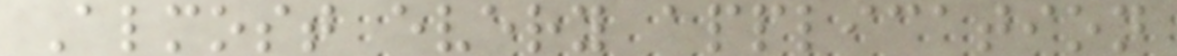Almost every application
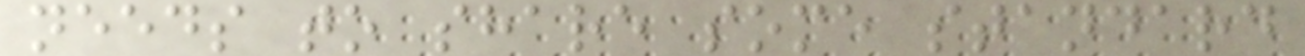needs to share some standard
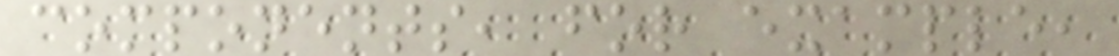components, for example,
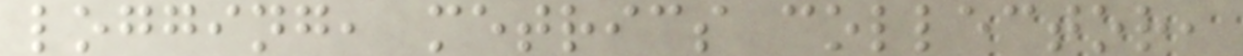logging, metrics collector,
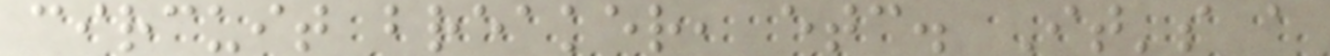circuit breaker, etc. It's a
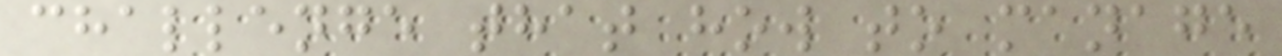challenge that how to manage
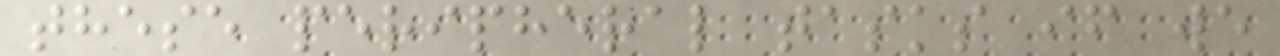these peripheral tasks if we
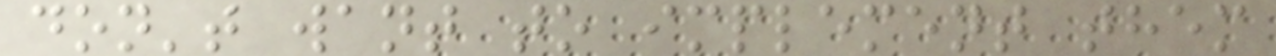don't want to implement them
